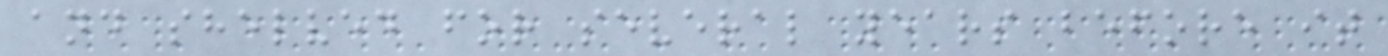and shelved for several years before it
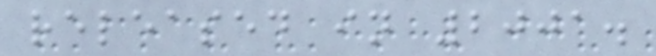released in 2001.
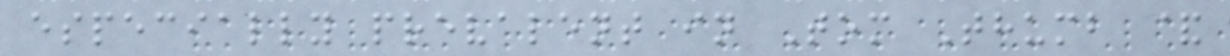especially prevalent in Tom Thumb &
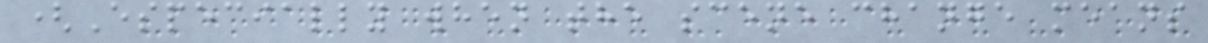(Especially when the scene change means
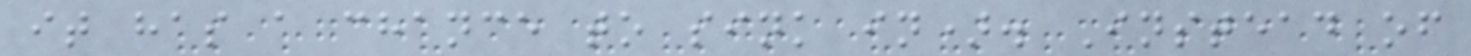it has a chance to sink in). Instead of
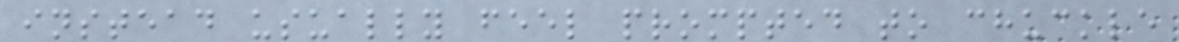instead usually feel prompted to chuckle
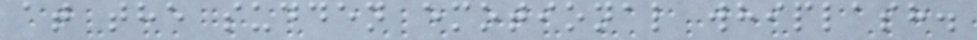at the sudden emotional whiplash.
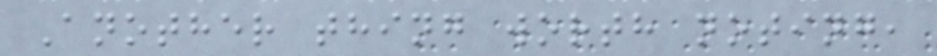Another thing worth noting,
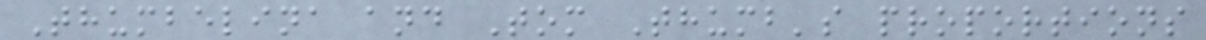Thumbelina and Tom Thumb's proportions
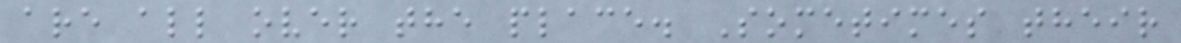are all over the place. Sometimes their
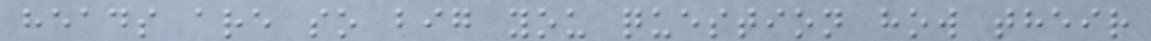heads are so big you question how their
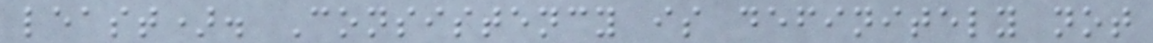least). Consistency is definitely not
